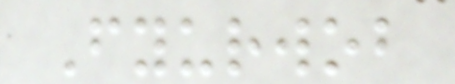Fyurwob
